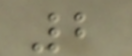2
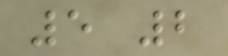5 2
